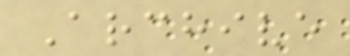Archive
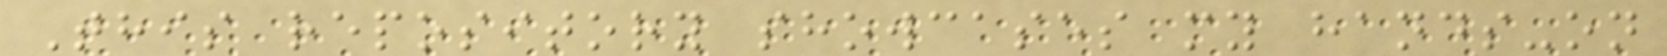This repository showcases my hands-on
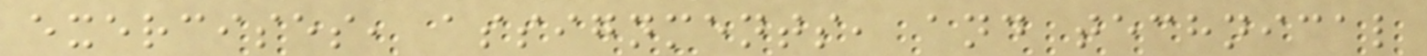exercises, assignments, and technical
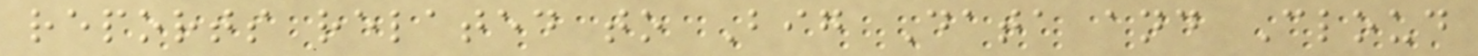reports related to Big Data and Cloud
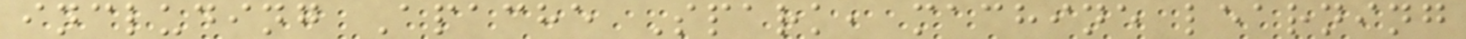including Apache Spark, machine learning
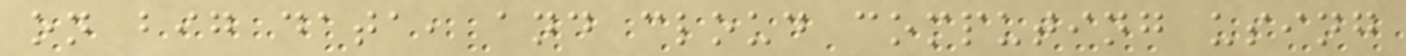on big data, and cloud computing using
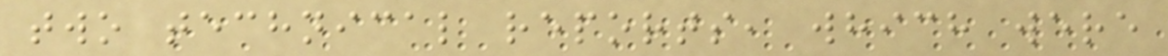two technical reports, which were
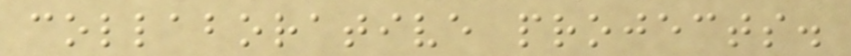collaborative projects.
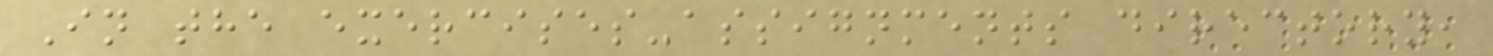In the exercises-assignments directory,
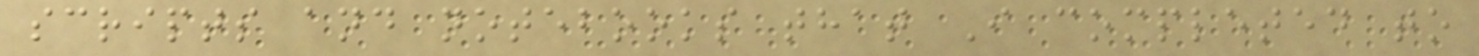scripts and notebooks that I completed to
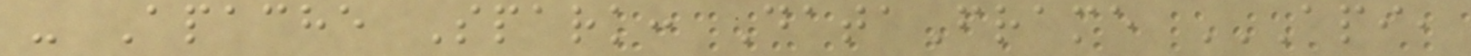- Apache Spark: DataFrame API,
